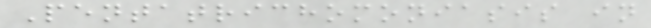Pentatrichomoniasis in
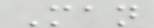Man
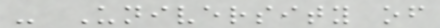- University of
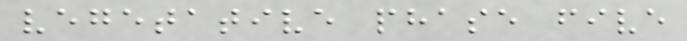vegetative phase five
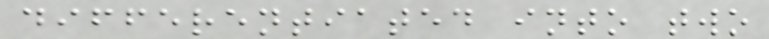differentiated into two
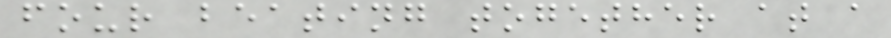four beating together at a
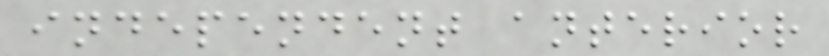independent anterior
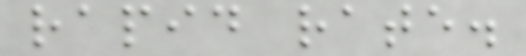rapid rate.
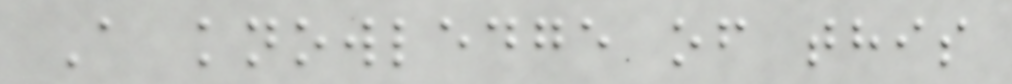A knowledge of this
